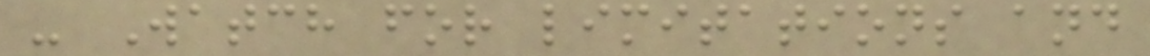- Watch for limitations and
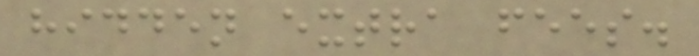hidden extra fees.
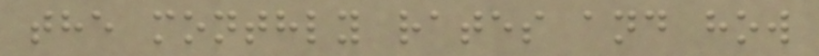the monthly rates and how
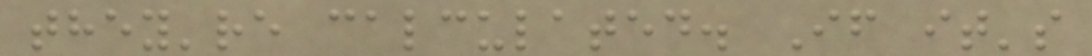they're calculated. If it's
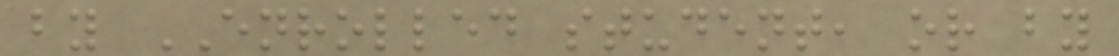by ENROLLED student, or by
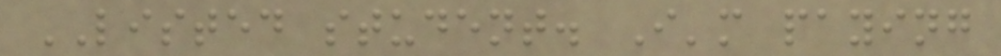LISTED student. I'm paying
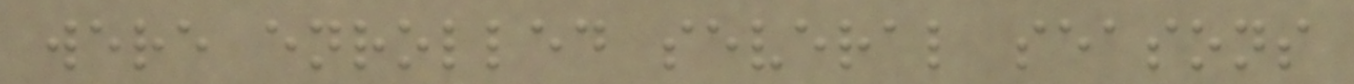were enrolled several seasons
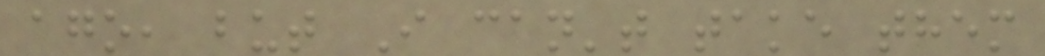ago, but I can't take them
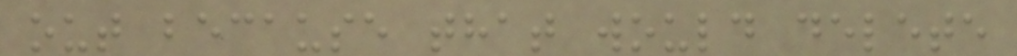out because that would delete
